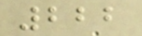222
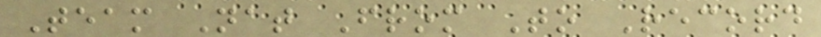Team Nat From To Record
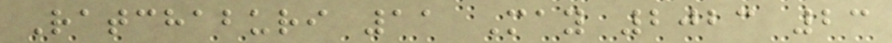Ratchaburi 11 May 2023 23
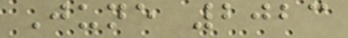June 2023
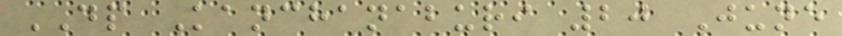DP Kanchanaburi 20 June
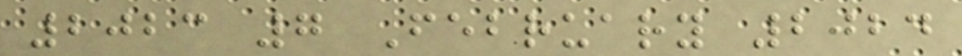2023 7 February 2024
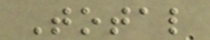Total
